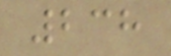238
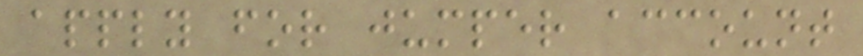apply for jumper account
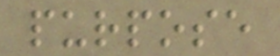purpose
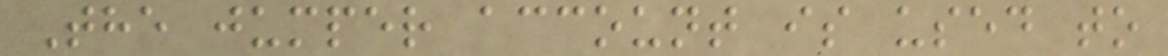The jumper account is used to
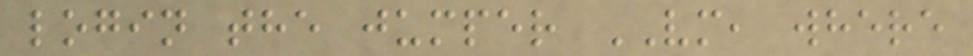login the jumper VM, where
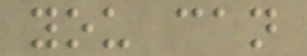you can
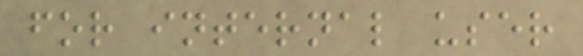for internal user
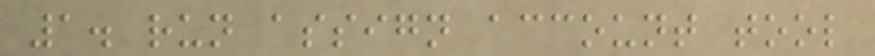1. run assign account tool
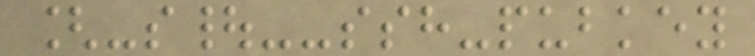[-s|--ssh-pubkey
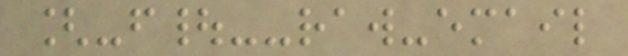[-f|--raw-email
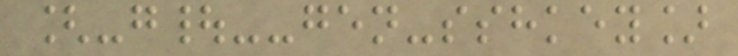[-g|--gen-sshkey]
